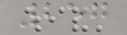257
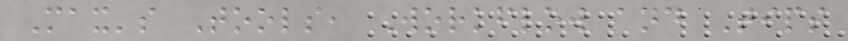Max's Tools, Workflow and Tips
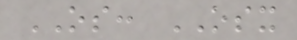OS: OSX
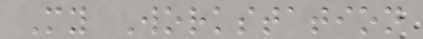My Workstation
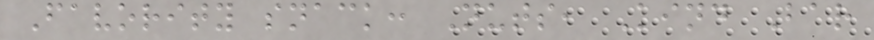Favority snack: Nuts, Kind Bar
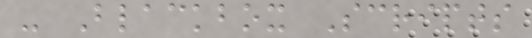- Blackbox Scripts
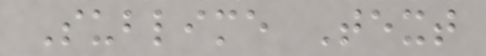Sublime Text
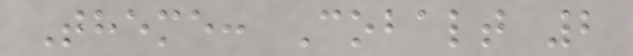Theme: Cobalt 2
